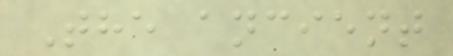The ancient
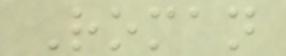Roman
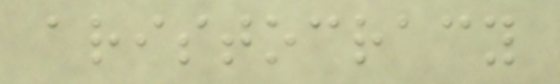aristocracy
